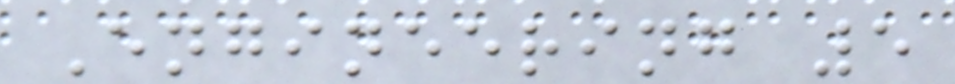Engineering 5
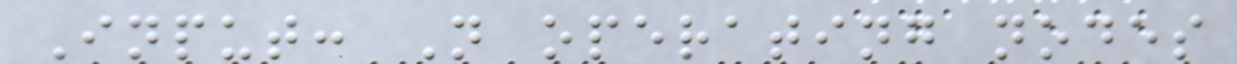Input: N operating nodes
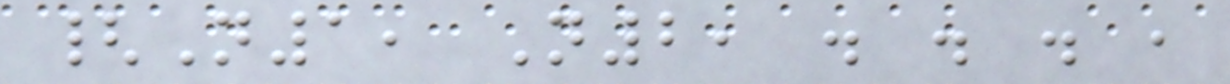{N1, N2, . . . ,
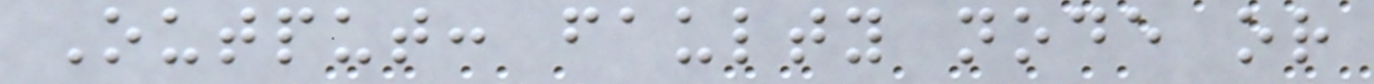Output: faulty node or
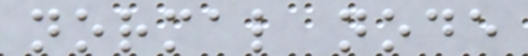normal node
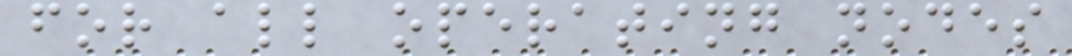for all operating nodes
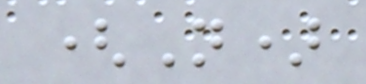(N)
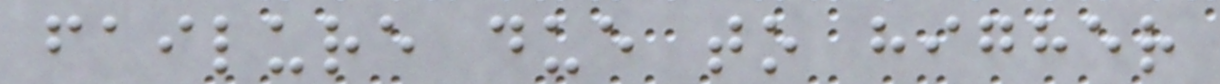failure due to higher
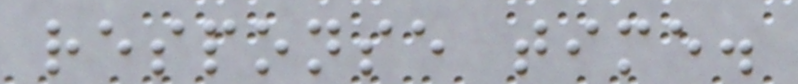response time.
